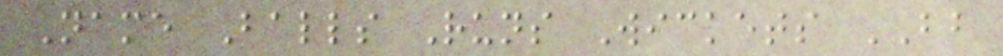Name Balls Runs Wickets BB
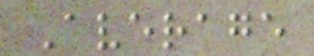Average
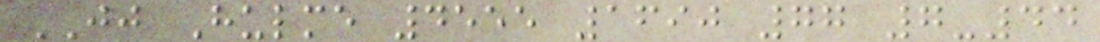JJ Hulme 4555 1690 77 7-44
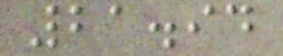21.94
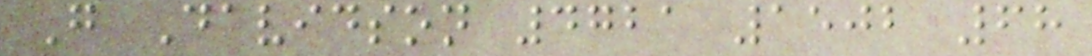G Davidson 4721 1502 68
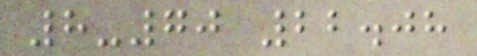8-70 22.08
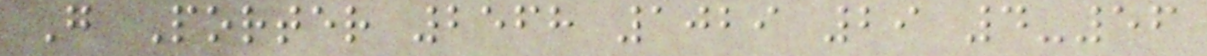G Porter 2568 1029 29 4-56
